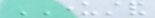UNDERSTAND
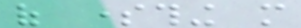of something more
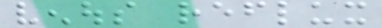venous reflux
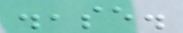disease.
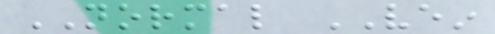NORMAL VEIN
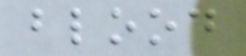blood
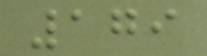179
